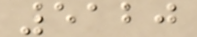5120
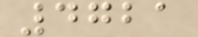4721
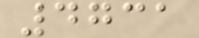4731
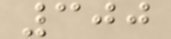300
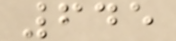645
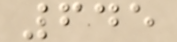645
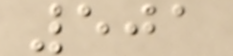501
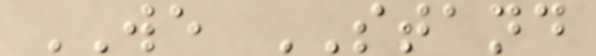WE STAND
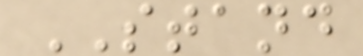STAND
